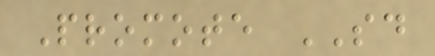Promote SD
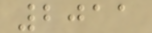2011
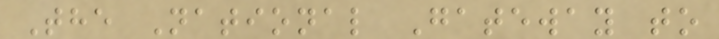The National Gateway to
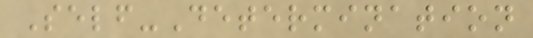Self-Determination
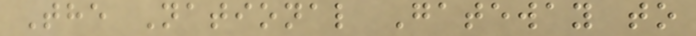The National Gateway to
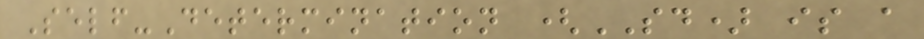Self-Determination (SD) is a
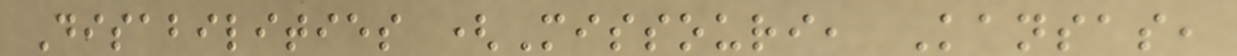Disabilities (Missouri, Kansas,
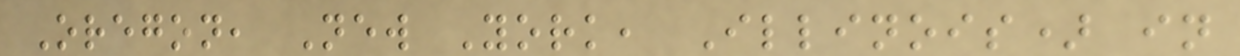Oregon, New York, Illinois) in
